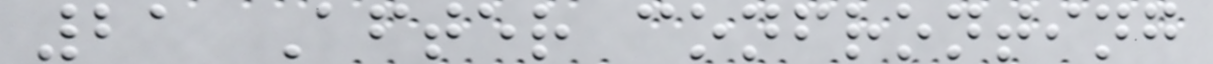21 After confronting
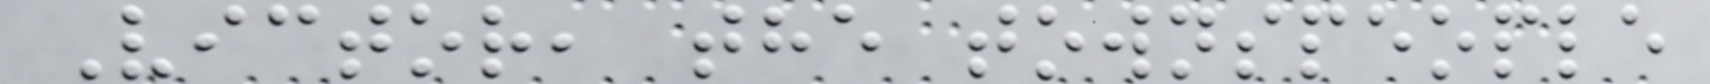Victor, the townspeople
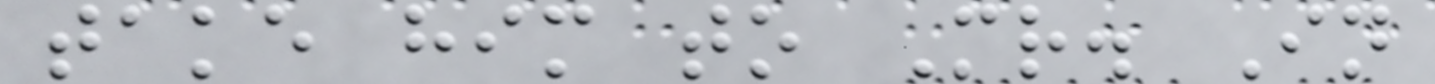take him to Mr. In
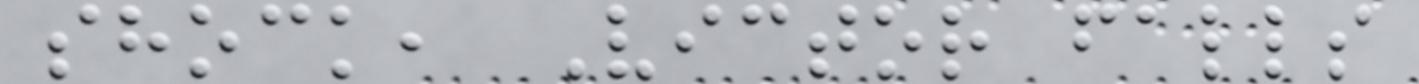shock, Victor falls
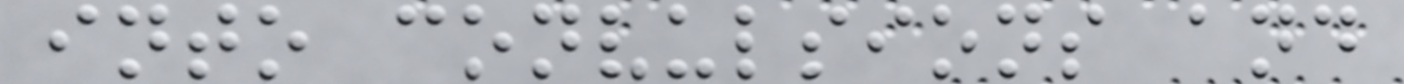into convulsions and
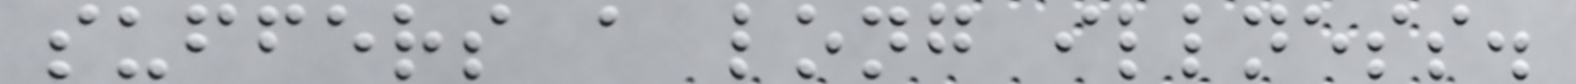suffers a long illness.
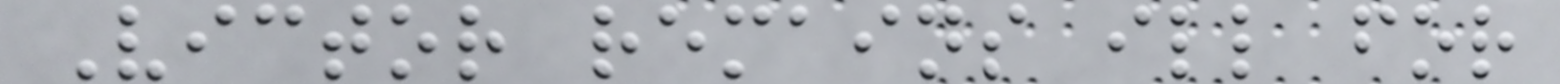Victor remains ill for
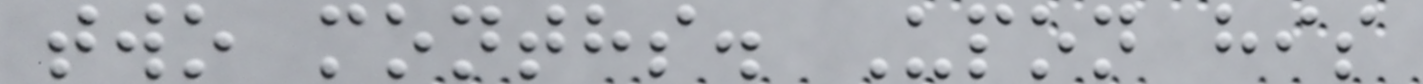two months. Upon his
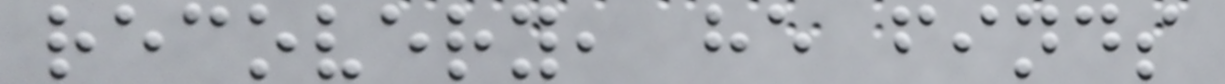recovery, he finds
